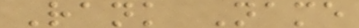Rank Name
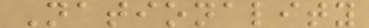Nationality
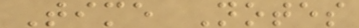Time Notes
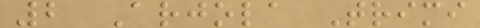2 Arjola Trimi
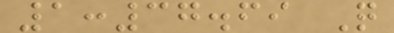1:37.69 Q
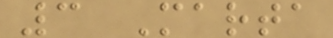3 Marta
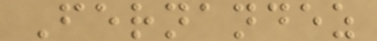Fernandez
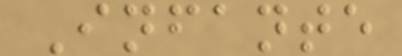Infante
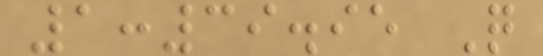1:39.95 Q
